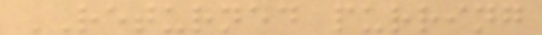RETURNED purring
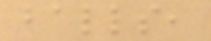balls,
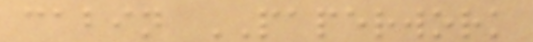cabin PAPERWORK
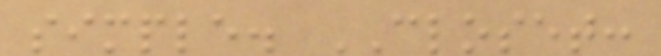simple. CLOSET:
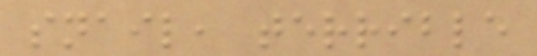snail, terrible
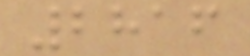2816
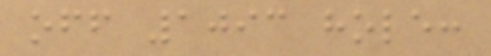off 1093 hole:
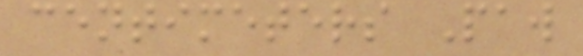centimeters Paw
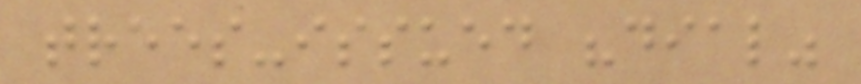trees-issued "dial"
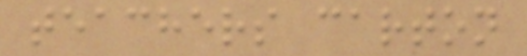teachers carton
